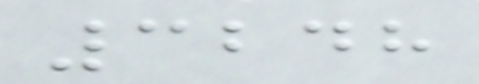3248
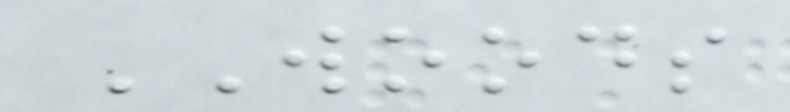WOODS
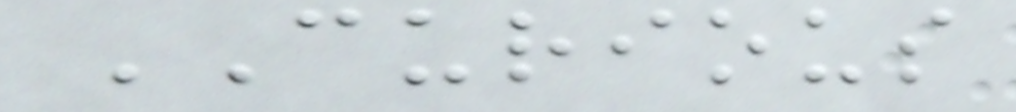CURIOUS
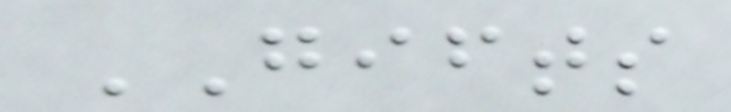GIFTS
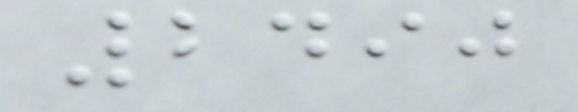2490
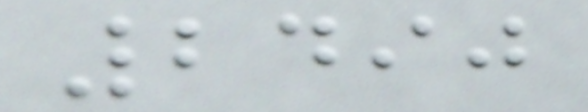2490
